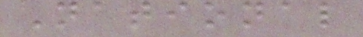National
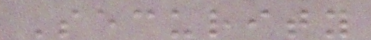Security
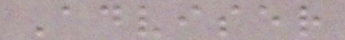Adviser
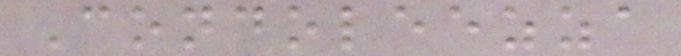Condoleezza
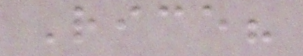Rice?
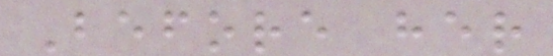Before her
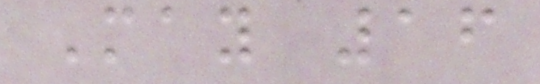May 16
